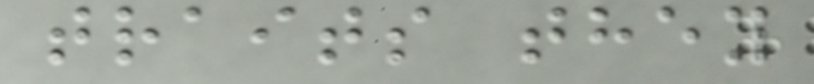traits they
